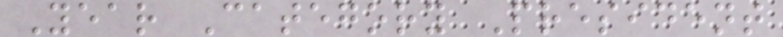Year Category President
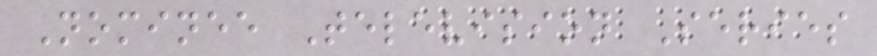Nominee Television Series
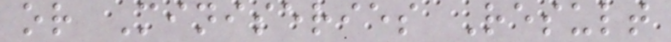or Miniseries Result
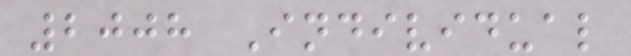2008 Individual
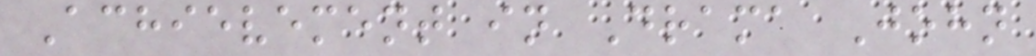Achievement in Drama John
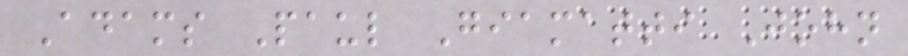Adams Paul Giamatti John
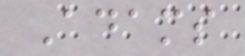Adams
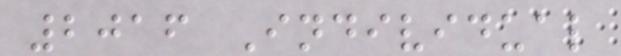2016 Individual
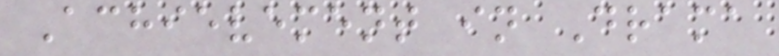Achievement in Drama
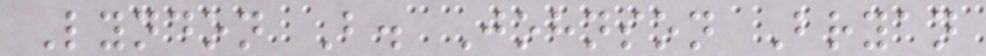Lyndon B. Johnson Bryan
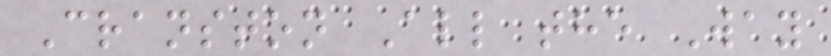Cranston All the Way
